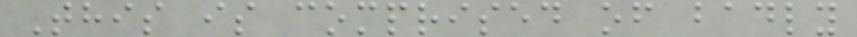This is comprised of badly
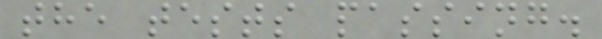the tests passing.
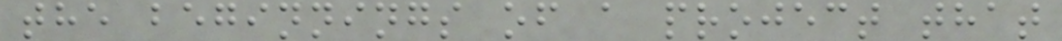the beginnings of a project that
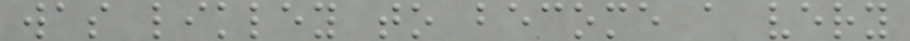was likley to become a very
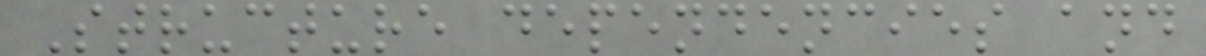Structure dependencies and
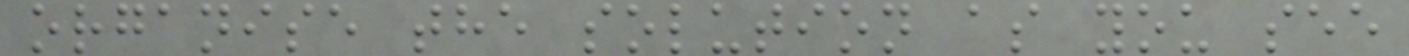organise the solution as you see
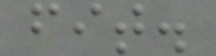fit.
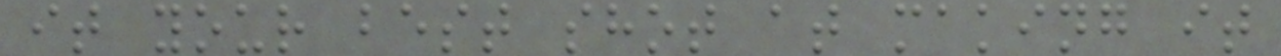it your best shot at making it
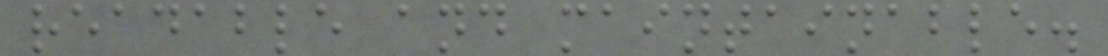readable and maintainable.
